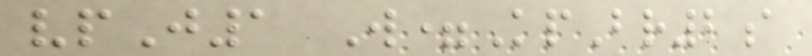vpJ1 W=KpBr2a
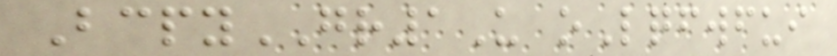BcpyGR1U oLqfwfui
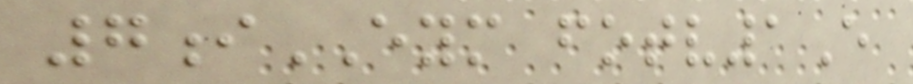7iEYM fotv1E
